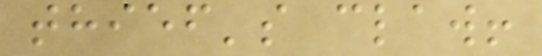thief's claw!
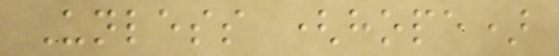Unless (hope)
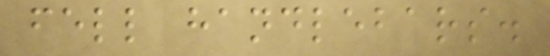fell handlebars.
